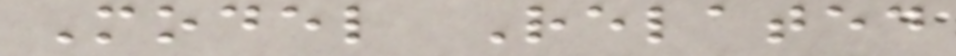Model Related
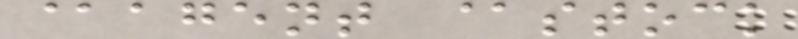@agent @stock
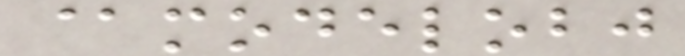@modelobj
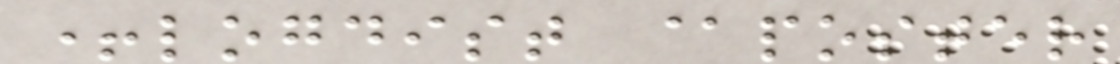+logdist @poster
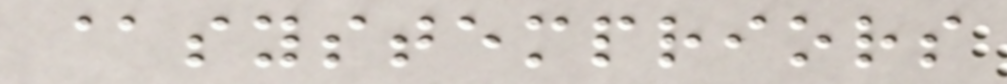@systempriors
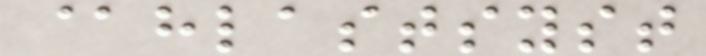@hlastsyst
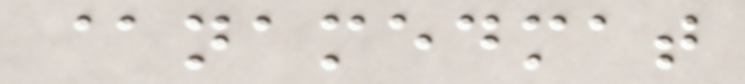@namedmat
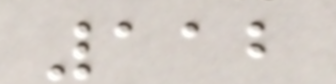112
